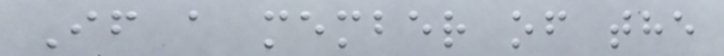If a member of the
